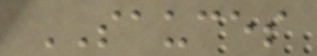SAUCES
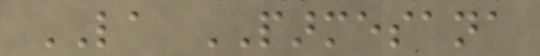LA PARMESANA
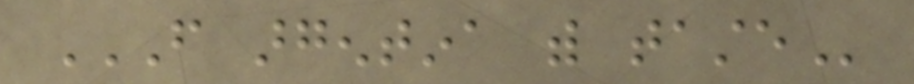FROM ARGENTINA WITH TASTE
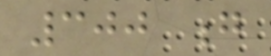300 g
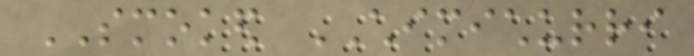SMOKED CHIMICHURRI
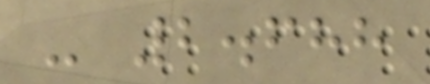- 2.688
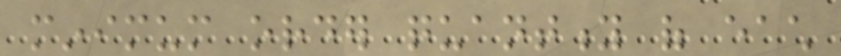minimum order quantity of each
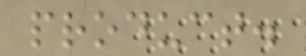product.
